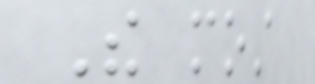The most
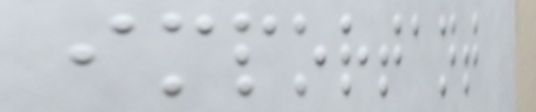important
